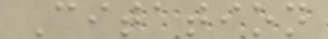Citation
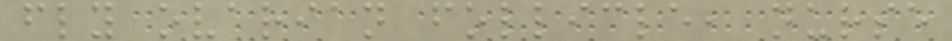fly ovarian follicle, nurse
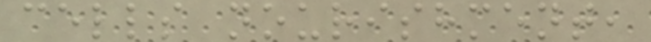cells nourishment,
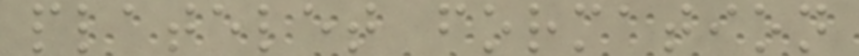platelet formation
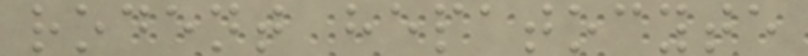rodent hepatocyte
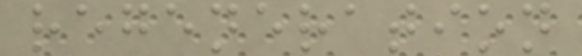regeneration
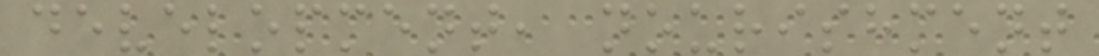development, nourishment
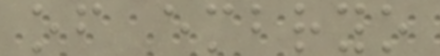of embryo
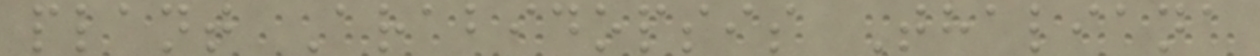plant Arabidopsis Thaliana
